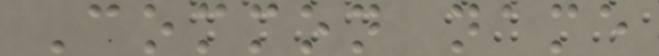Common name
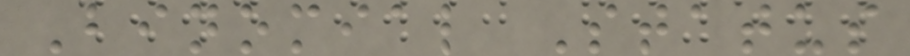Binomial Status
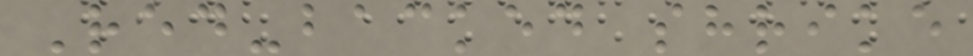Red-backed shrike
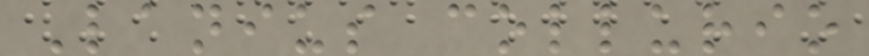Lanius collurio
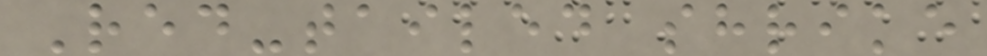Red-tailed shrike
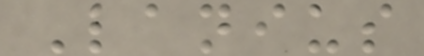Lanius
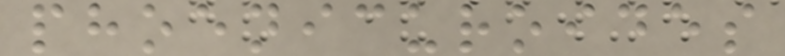phoenicuroides
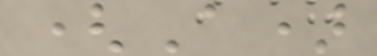(A)
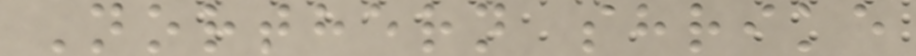Northern shrike
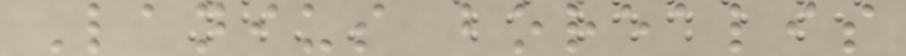Lanius borealis
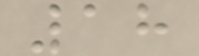18
